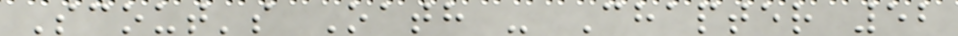Scout's Oath - Chapter 52
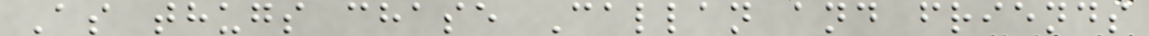As thugs chase Callan and friends
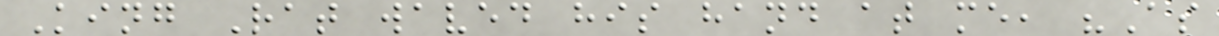King Rat waved his hand at me, "As
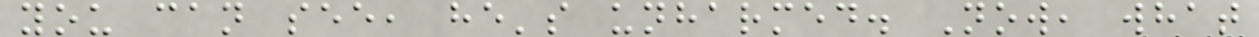you can see, he's unharmed. Now, what
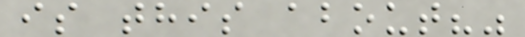is this about?"
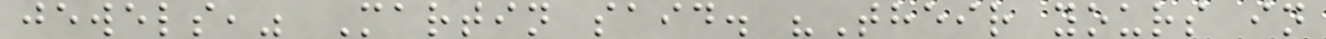jewels," Martin said. "Their yours in
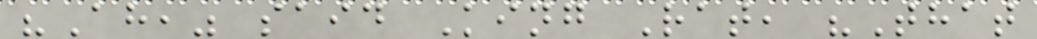"Ah," said King Rat, "That
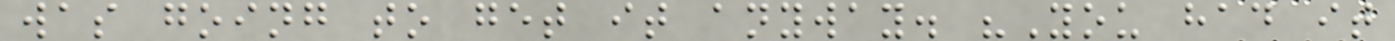was going to get it anyway. "You had it
